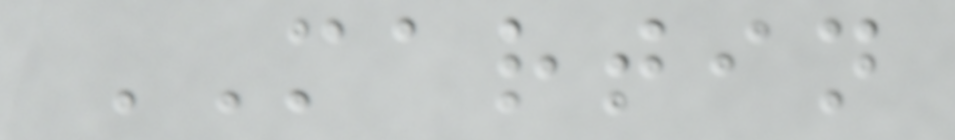MARTIN
